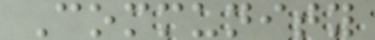Community
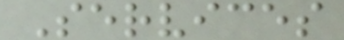Services
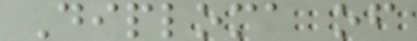Diploma of
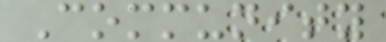Community
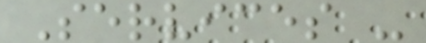Services -
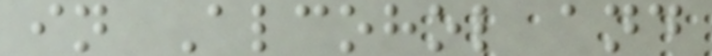in Alcohol and
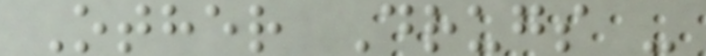Other Drugs -
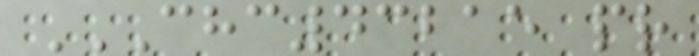CHC43215 PR
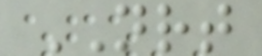NRT
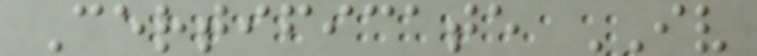Certificate IV
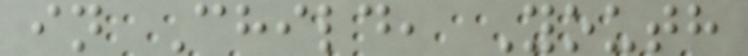in Child, Youth
